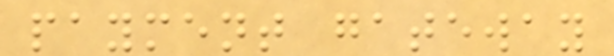payment gateway
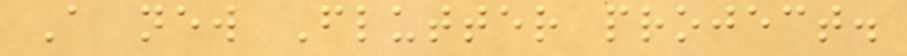A new Flutter project.
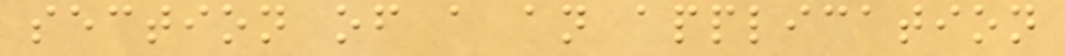section of a an application
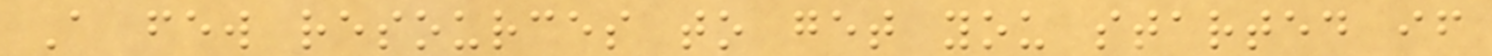A few resources to get you started if
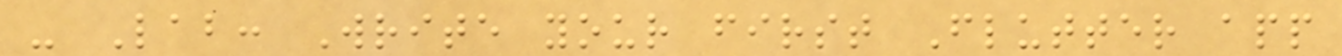- Lab: Write your first Flutter app
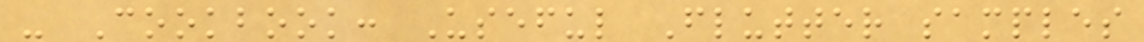- Cookbook: Useful Flutter samples
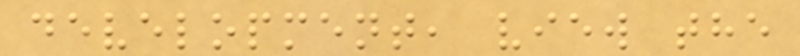development, view the
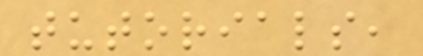tutorials,
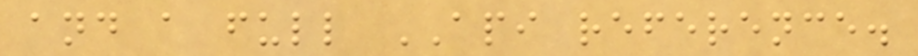and a full API reference.
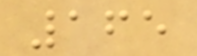165
